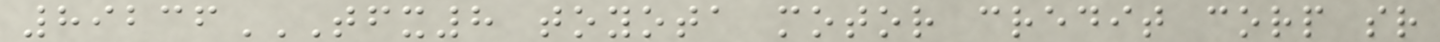89236TFX8 TOYOTA MOTOR CREDIT CORP SR
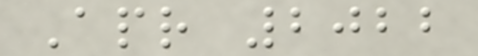Apr 2022
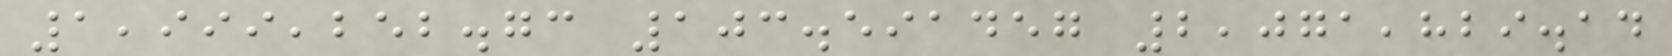1,999,252.73 103.591457 2,071,829.14
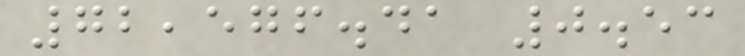72,576.41 0.53
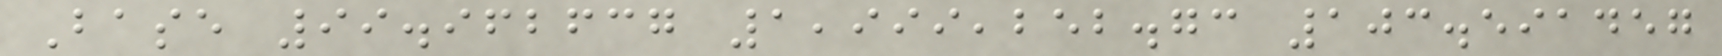Base 99.962637 1,999,252.73 103.591457
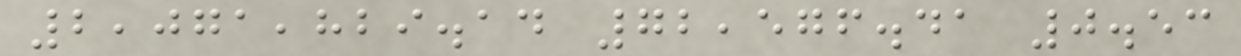2,071,829.14 72,576.41 0.53
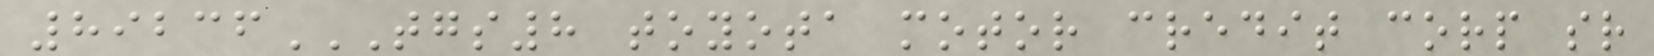89236TGS8 TOYOTA MOTOR CREDIT CORP SR
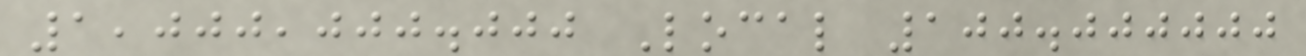1,000,000.000 Local 100.000000
